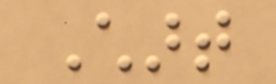Chart
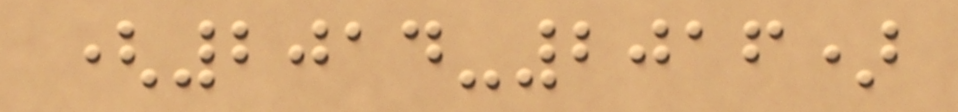(2014-2016)
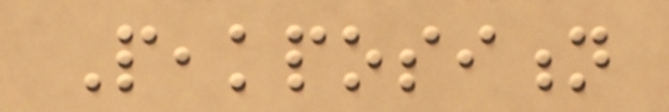Peakposition
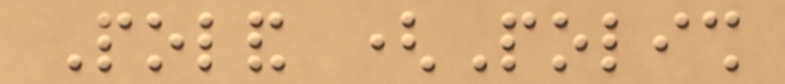Poland (Polish
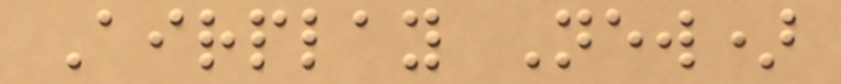Airplay New)
